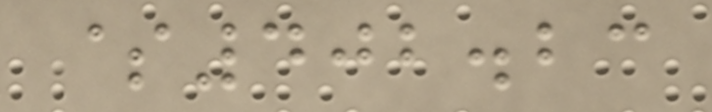$402.23
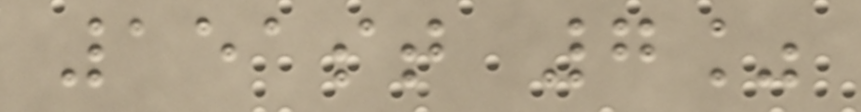151st 7%
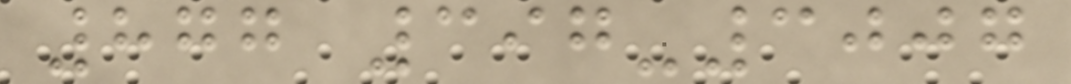877 397-3007
